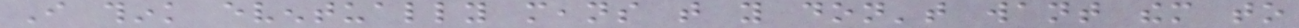I think eventually means that you don't want them to
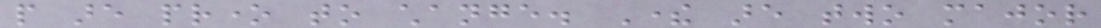people are prone to change. There are two major
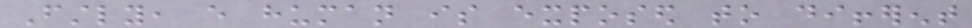Firstly, every human is exposed to different
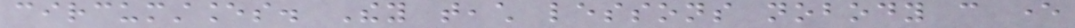circumstances. They teach lessons nobody can ever
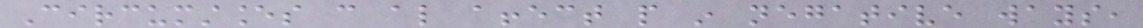Circumstances can also affect people in negative ways,
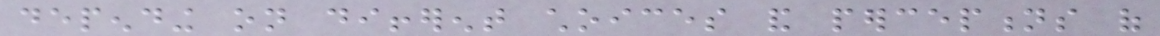depending on different choices and perceptions of
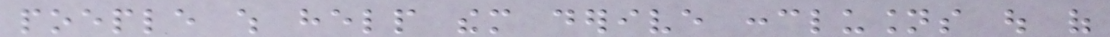poeple which help them derive conclusions out of
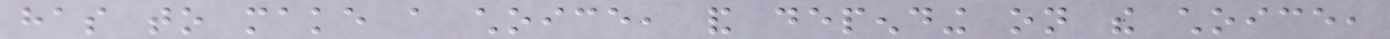has to make a choice, and depending on the choice,
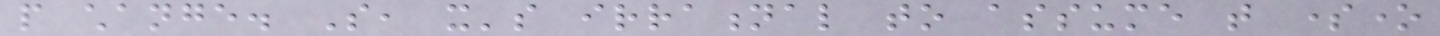people change. So, it's irrational to assume that someone
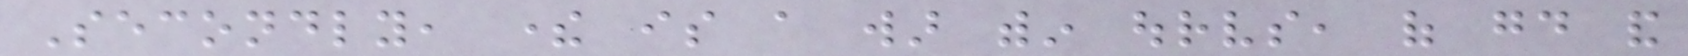Secondly, there is a war within ourselves, of good and
